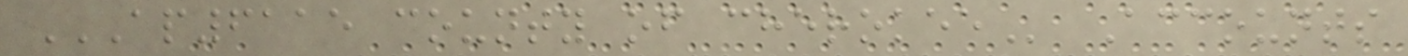AP6115 COUNTY OF CHEROKEE Accounts
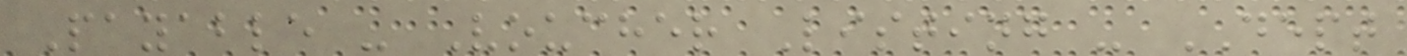Payable - Voucher Listing - DEPT
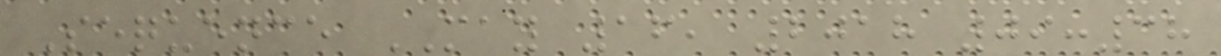Sequence MAY 16, 2018 09:38
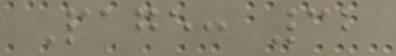Page: 32
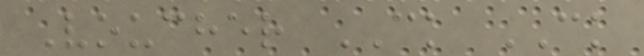Voucher CK CK
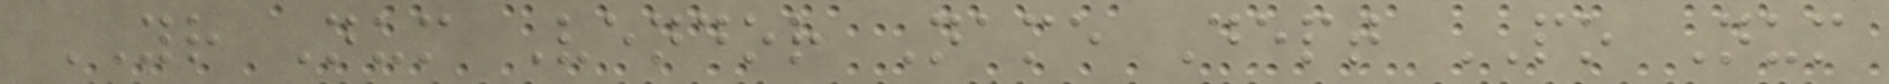YR Num Vendor Name Dept PO Num
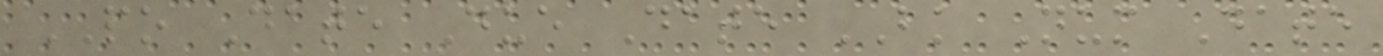PO Date Due Date BK Num Date
